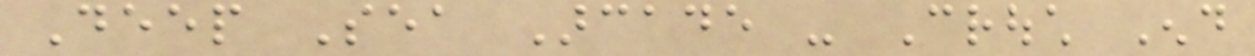Deep Sea Arcade - Crouch End
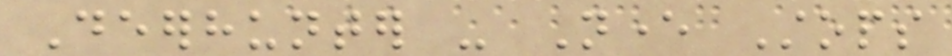Deerhunter - Never Stops
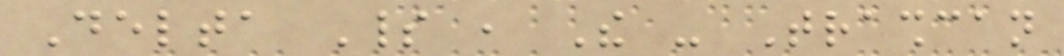Delta Spirit , The - Trashcan
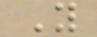You
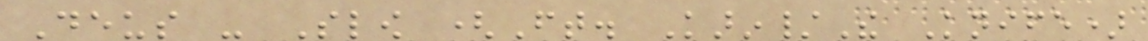Deus - Slow (Ft. Karin/The Knife)
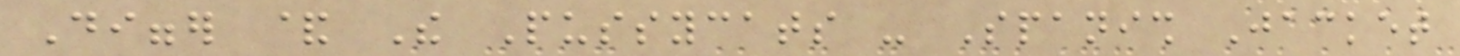Digger & The Pussycats - Spanish Jacket
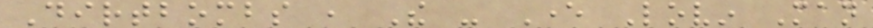Dirtbombs , The - Ever Lovin Man
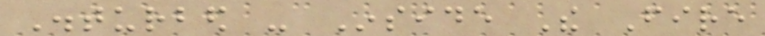Disturbed - Inside The Fire
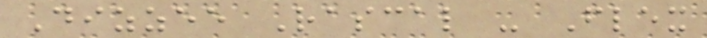Dizzee Rascal - Flex
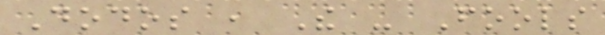Dodos , The - Fools
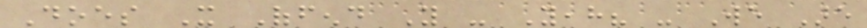Does It Offend You - Yeah? - We Are
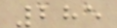285
